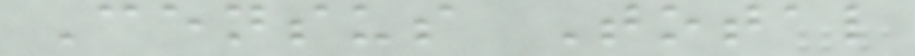Census Total
